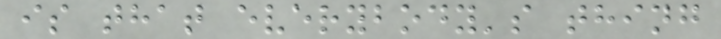is that everybody's thing
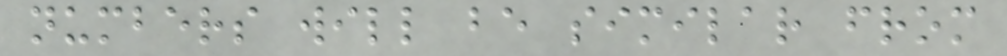numbers will be similar from
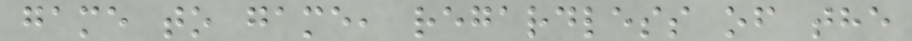game to game, regardless of the
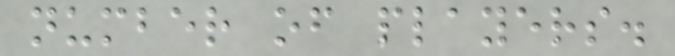number of players.
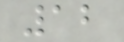12
